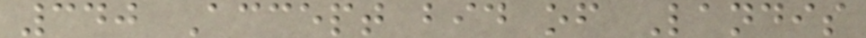340 Accept bid of Landis
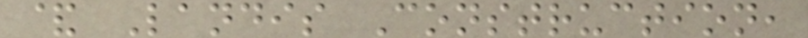& Landis Construction,
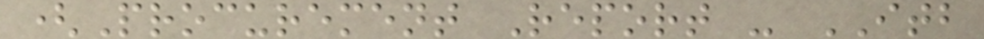(Procurement Report - ITB
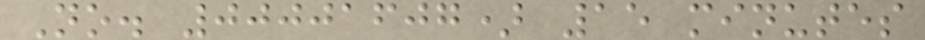No. 00001607) 15 minutes
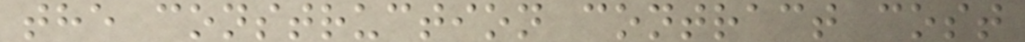the construction contract cost
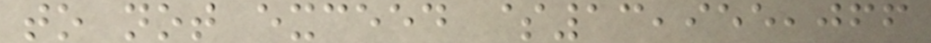to not exceed $13,955,066
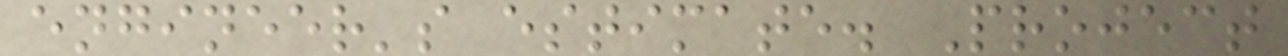engineer's estimate. Project
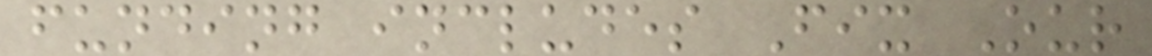funding includes Fix Our
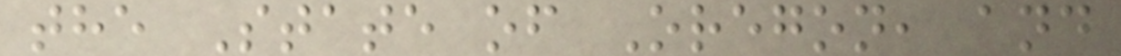the State of Oregon, and
